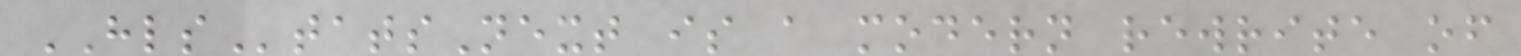HLStatsNext is a modern rewrite of
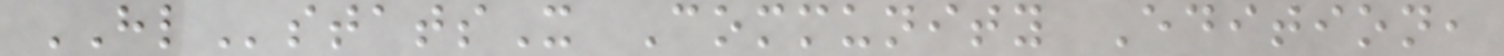HLstatsX Community Edition,
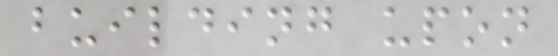building upon
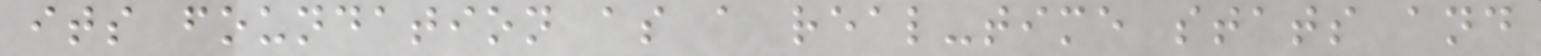its foundation as a real-time stats and
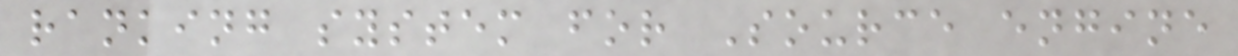ranking system for Source engine
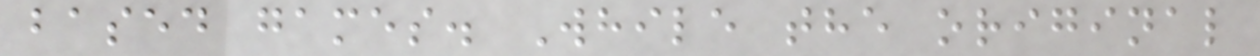based games. While the original
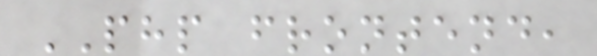PHP frontend,
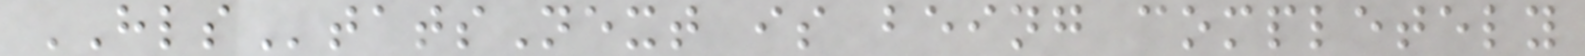HLStatsNext is being completely
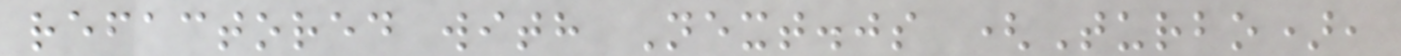refactored with Next.js (Turbo),
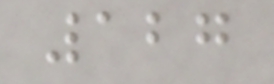127
